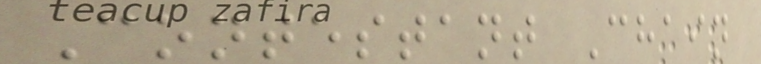Contestant Chain
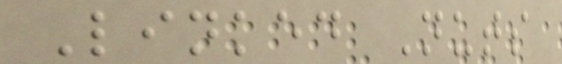Linked Nuts
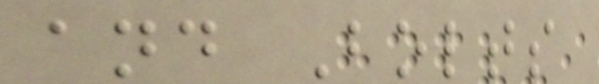and Bolts
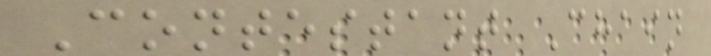Contestant Chain
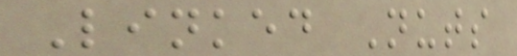Linked Nuts
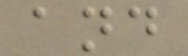and
